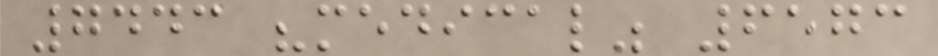7443 "medical" 6573
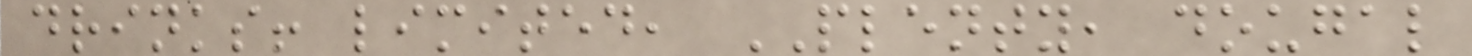drinks! limited, PLENTY, dougal
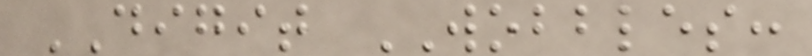DIGIT WOBBLES:
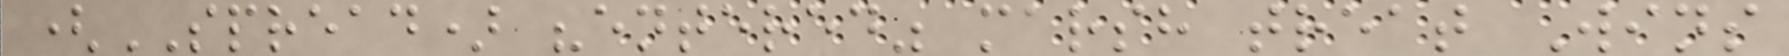(SPREAD) "entered" marsh treat Wins
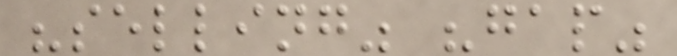"selling" "gap"
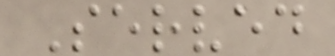Served
